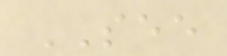SEE
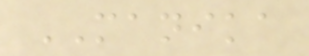MANIKA
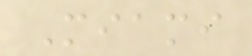Miami
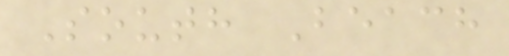South Beach
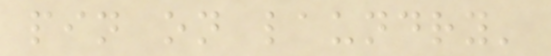pin on laundry'
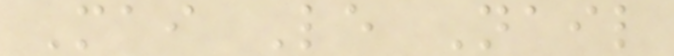Mai Le Nail
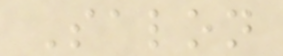Salon
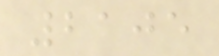2105
